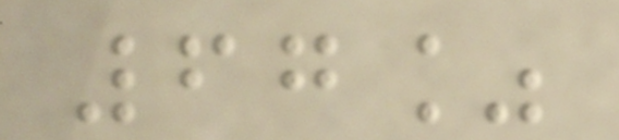67%
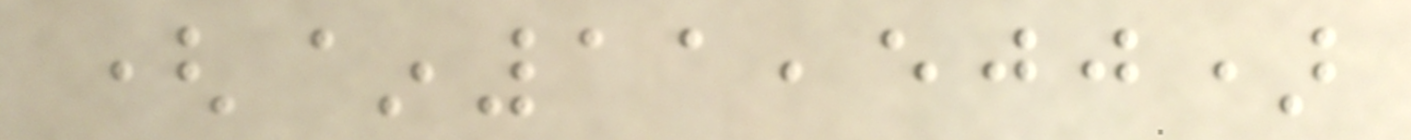(~11,500)
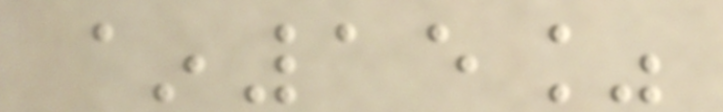~15%
